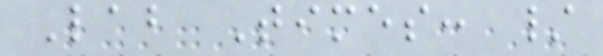Lab Times: /
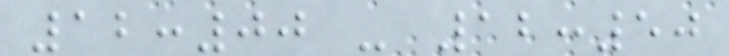12:00 - 12:50
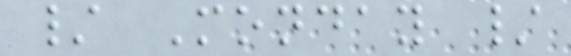/ Monday /
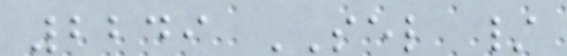2249 SEL /
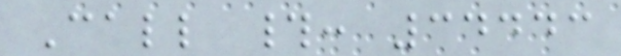Call #: 34443
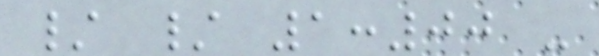/ / 1:00 -
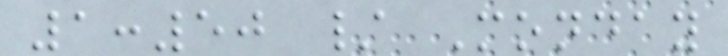1:50 / Monday
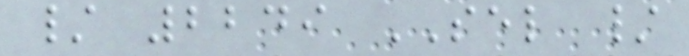/ 2249 SEL /
